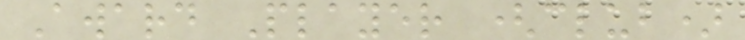Award Player (club)
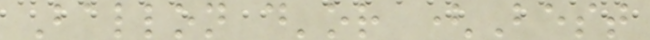Ballon d'or (Best
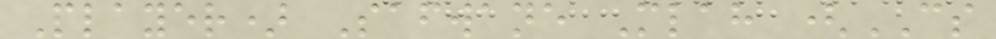Player) Safwane Mlah (CS
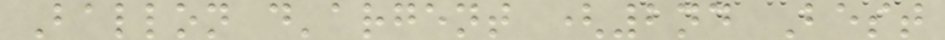Ballon d'argent (2nd Best
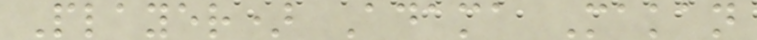Player) Adama Makan
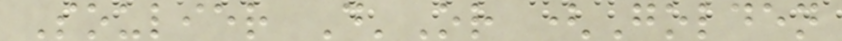Soulier D'Or (Golden
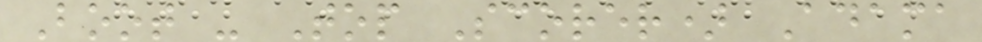Boot - Top Scorer) Adama
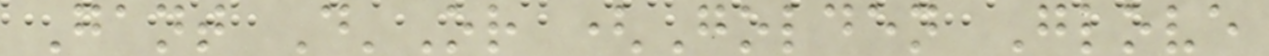Gant D'Or (Golden Glove
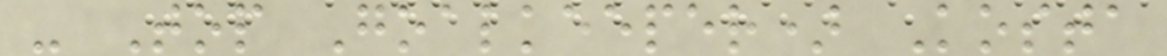- Top Goalkeeper) Kosta
